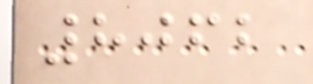8062
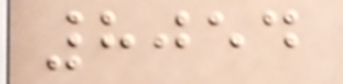8054
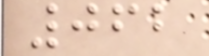062
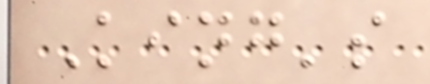King's
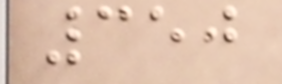350
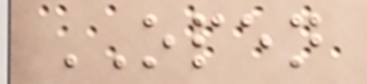OPEN
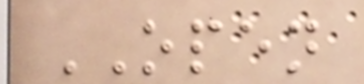OPEN
